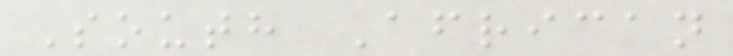South African
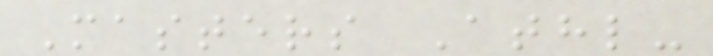Masters Athl-
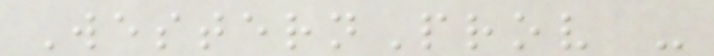WesternProv -
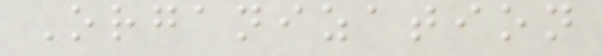Organization
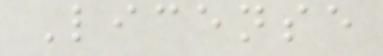License
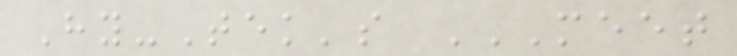Hy-Tek's MEET
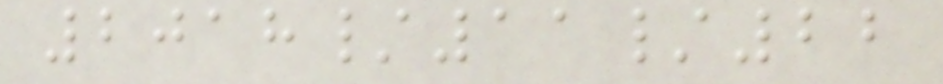2018/11/22
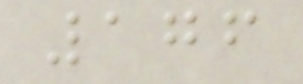176
